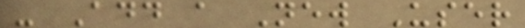- Add a New User
